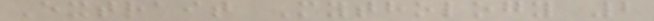Extrait Mythology 2
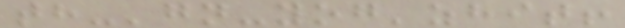th-'gn-yog'zhit!
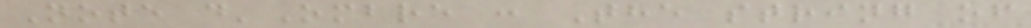Note d'Ombre : The string of
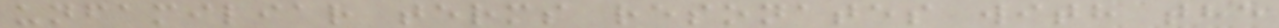unfamiliar terms resonates with the
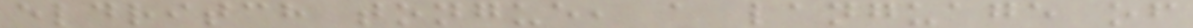eldritch tongue, a language of
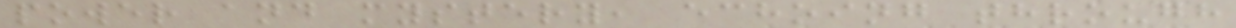power and mystery, echoing through
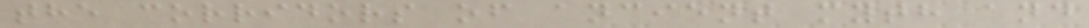the corridors of ancient myth and
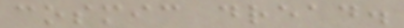cosmic dread.
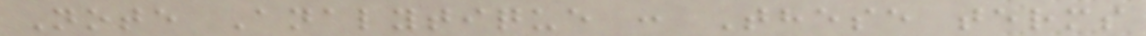Note Analytique : These terms
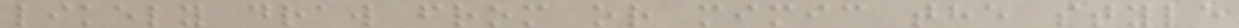likely draw from or mimic the style
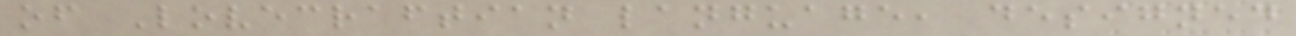of Lovecraftian language, designed
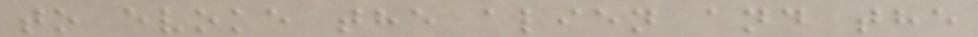to evoke the alien and the
